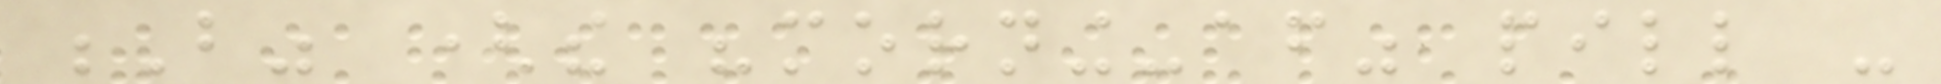B" (the "morning-after" pill -
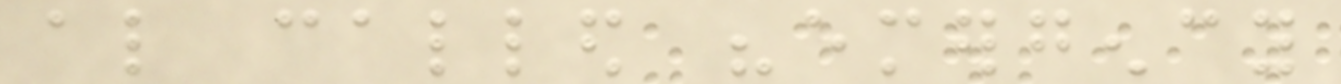also called "emergency
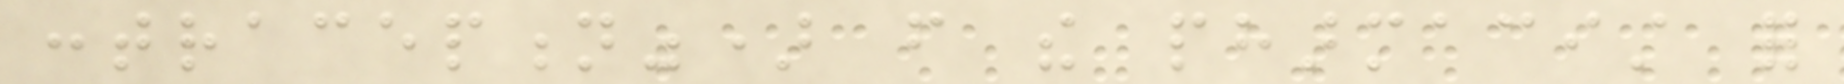contraception") from the pharmacist for
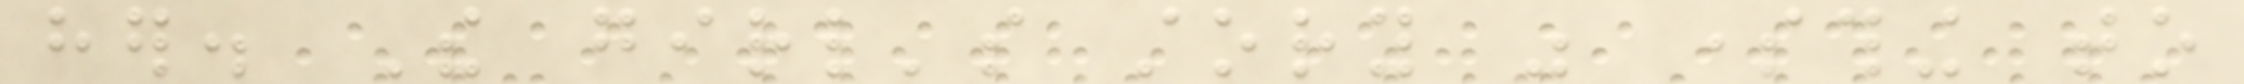her. The girl's story was something to
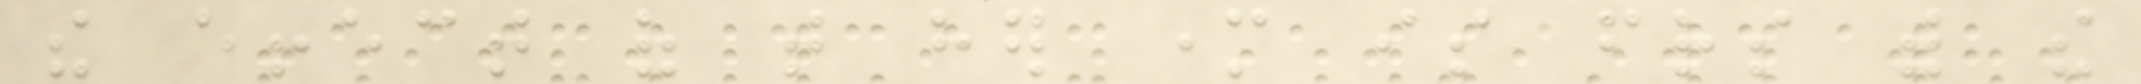the effect of that her mother is friends with the
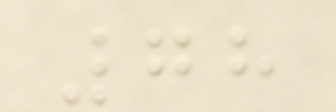78
